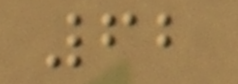62
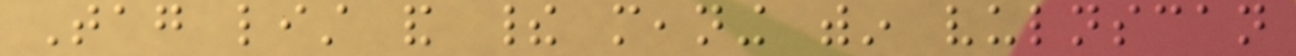Tag list and their meaning within vulnscan
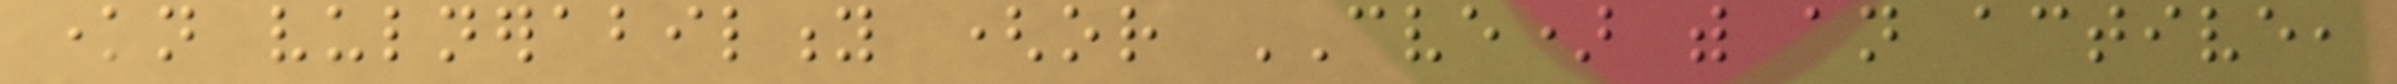known vulnerability (or CVE) with an active,
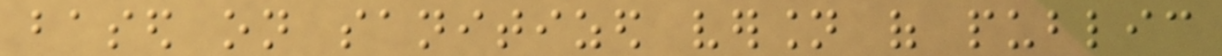based on sanitized version of public
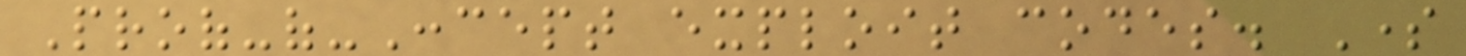Proof-of-Concept exploit codes. Some
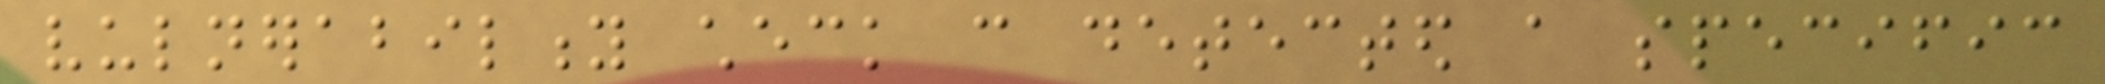vulnerability check can detected a specific
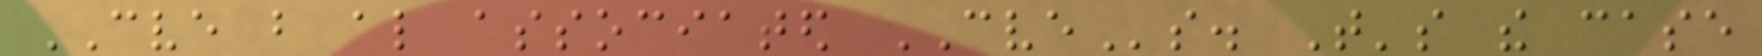CVE but also associated CVEs. That's the case
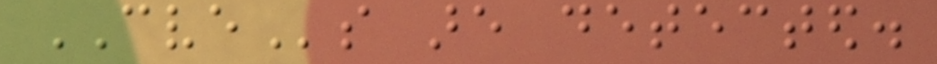CVEs are detected.
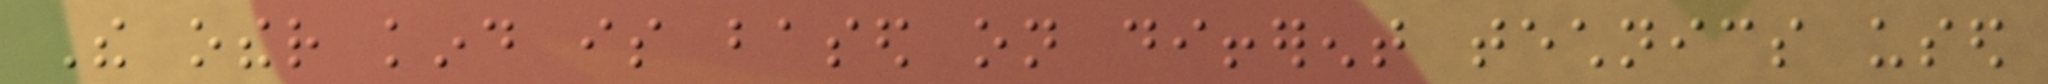The other kind is based on different technics used
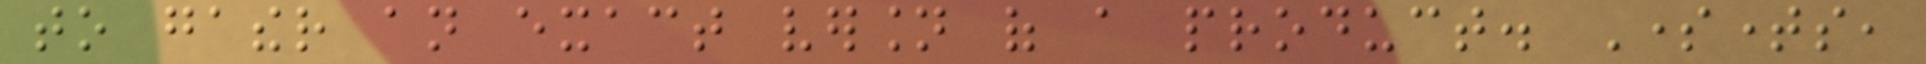to gather an exact version of a product. Sometimes,
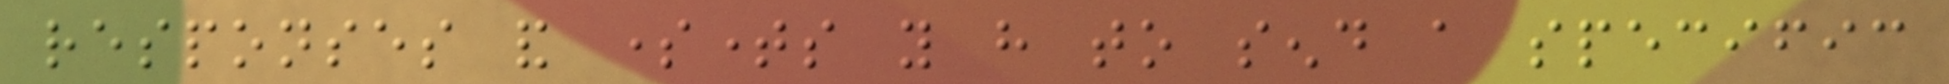responses and sometimes you have to send a specific
